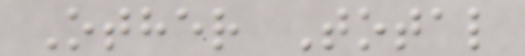Other Total
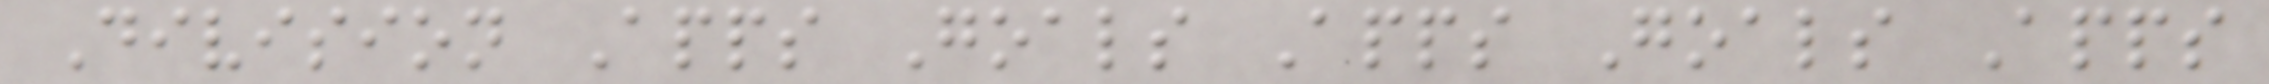Division Apps Goals Apps Goals Apps
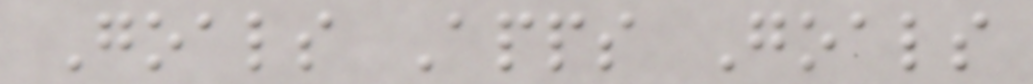Goals Apps Goals
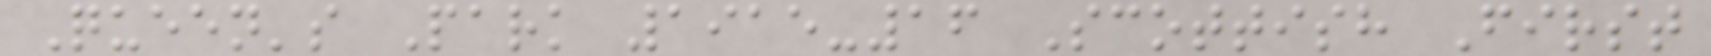Queen's Park 1915-16 Scottish First
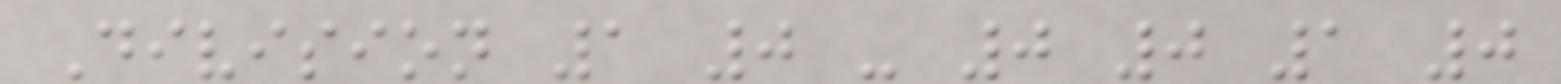Division 1 0 - 0 0 1 0
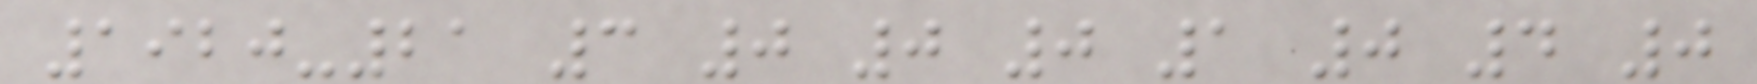1920-21 3 0 0 0 1 0 4 0
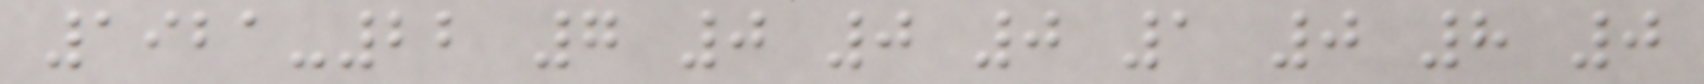1921-22 7 0 0 0 1 0 8 0
